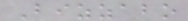Bizzabo
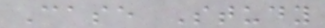Case Study
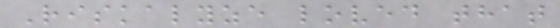Riskalyze loved that
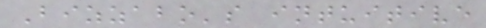Bizzabo's intuitive
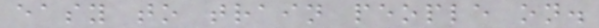easy to train people on.
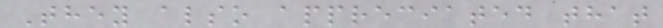They also appreciated that
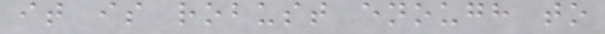it is robust enough to
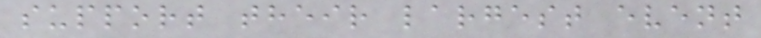support their largest event
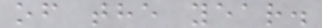of the year.
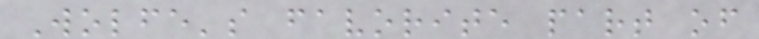Wolfe's favorite part of
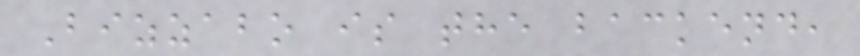Bizzabo is the backend,
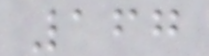167
